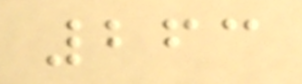263
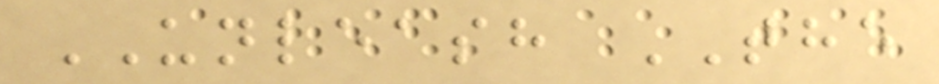UNLEASH THE
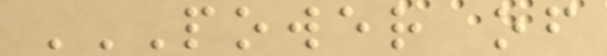POWER OF
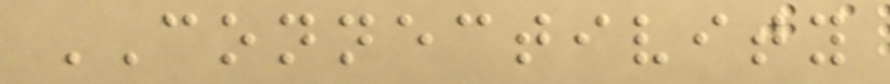CONNECTIVITY
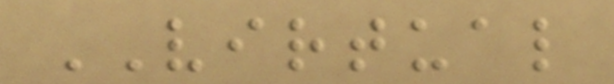VIRTUAL
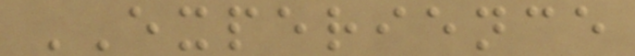EXPERIENCE
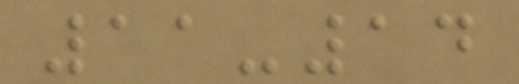11-14
